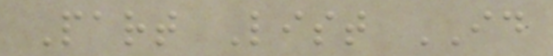Part List ID
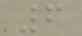6
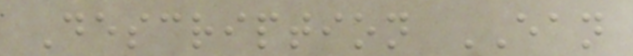Description EAN
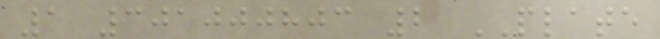1 301000803 2 PLATE
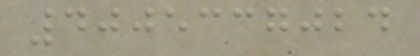4005337024
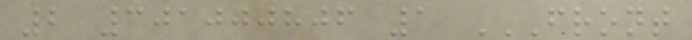2 301000806 1 FRONT
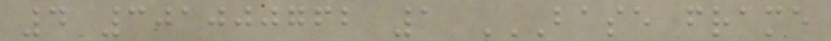4 301000762 1 BASE FRAME
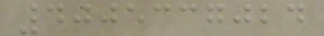4005337024
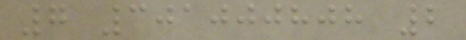7 301000808 2
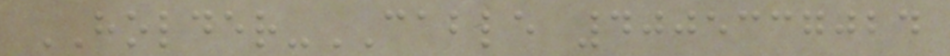HOLDER-CABLE 4005337024
